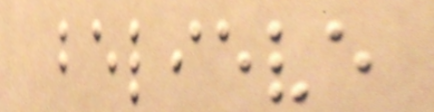believe
